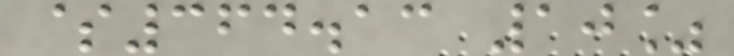$364.13 10%
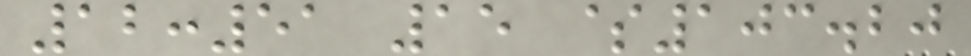12:51 15 $103.20
